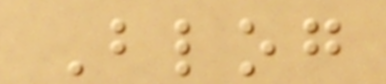Blog
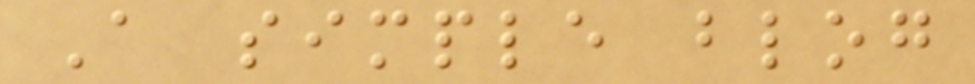A simple blog
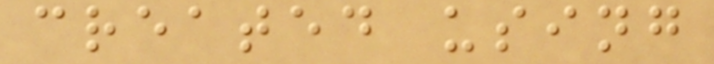created using
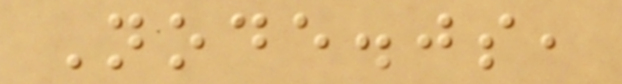Node.js,
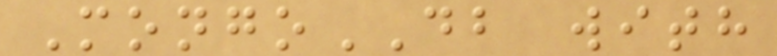MongoDB with
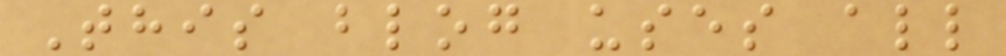This blog uses all
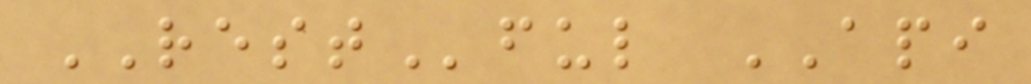RESTful API
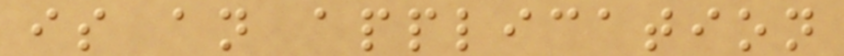is an application
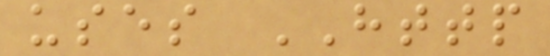uses HTTP
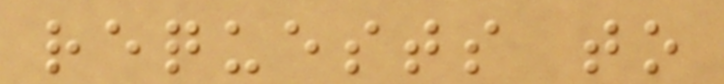requests to
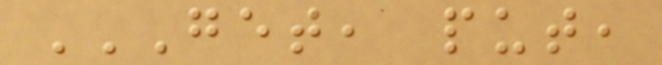GET, PUT,
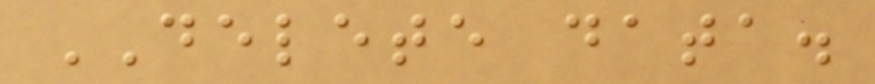DELETE data.
